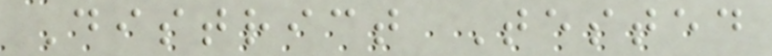District Tested
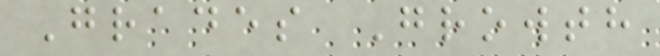Grades Growth
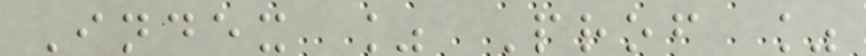Index % Prof %
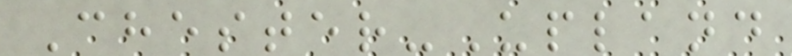Chester-Upland
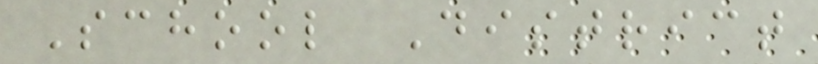School District
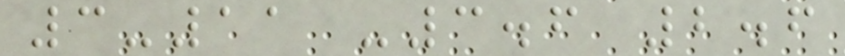3-11 -3.6 2.6
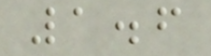1.6
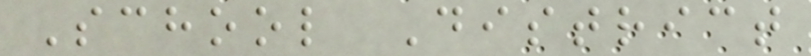School District
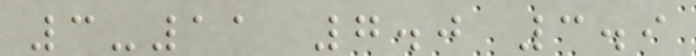3-11 7.0 3.9
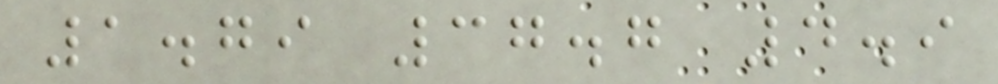1.79 37.7 4.9
